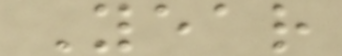Year
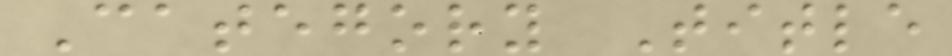Category Title
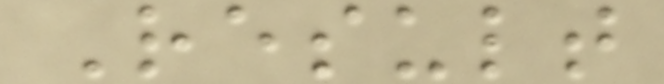Result
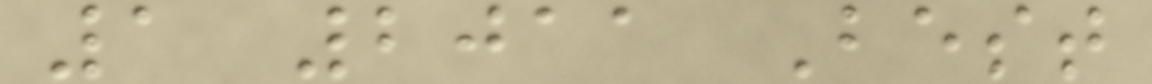1 2011 Best
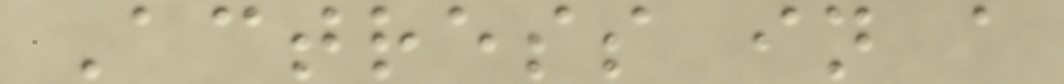Actress in a
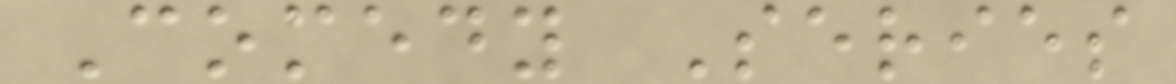Comedy Series
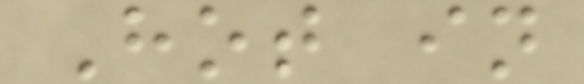Hot in
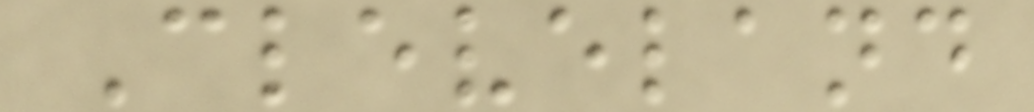Cleveland
